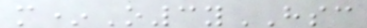m*O3yHSC
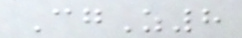CgZ8
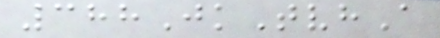388JkTvhA
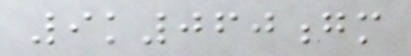9k060gm
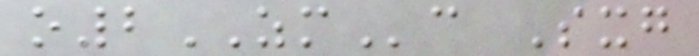o2ZMc Sxg
